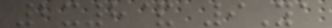2x8& 9Ya
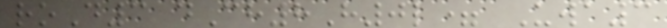roD3 dCh8H0l= Uwa3
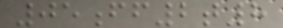05ff2t8
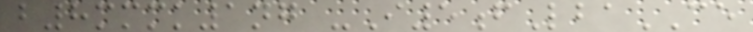b8mmmk1ng -I5fLbaCE
